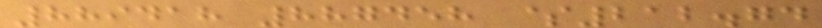889418 887458 $212.74
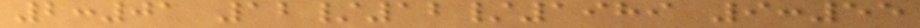2:01 12/12/1989 9:55
